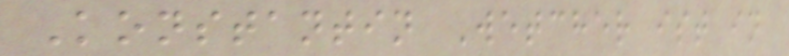Konstantin Wetcher ist in
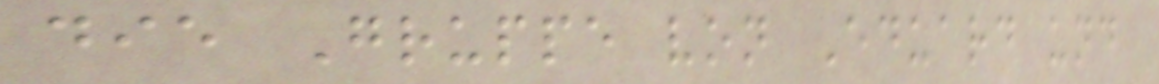die Gruppe von Eduard und
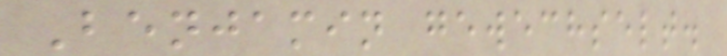Benjamin gewechselt.
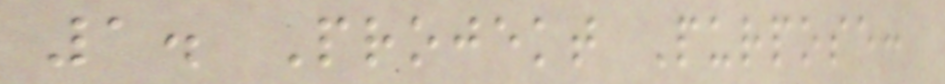1. Projekt Purpose:
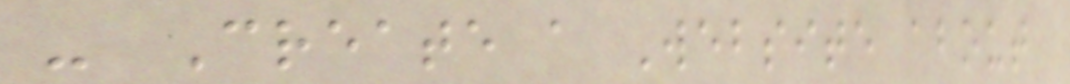- Create a Website about
